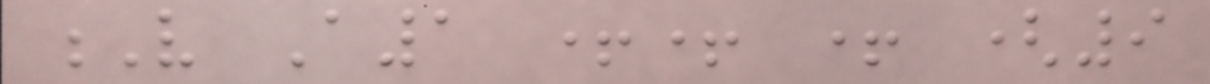V A1 ++ + (9
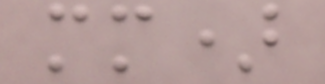mm)
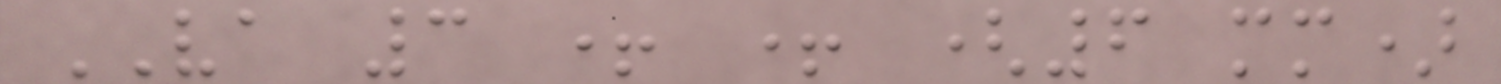VA 3 + + (6 mm)
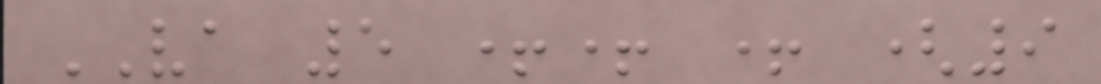VA 5 ++ + (9
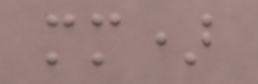mm)
